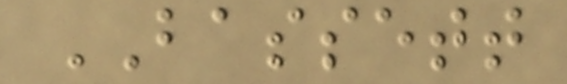BASSETT
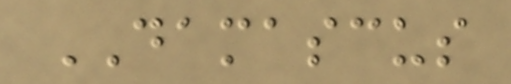DAMASCUS
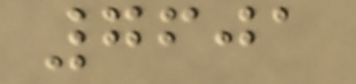7601
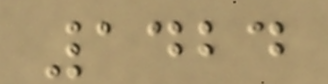1424
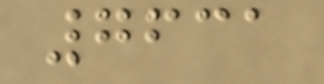7631
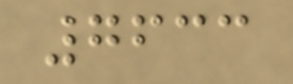7633
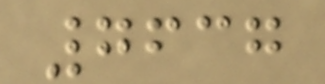7637
